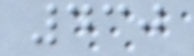430
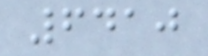6410
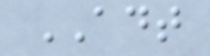ADT
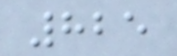825
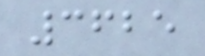3625
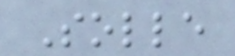Solle
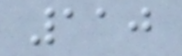110
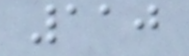110
